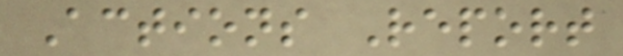Actions Report
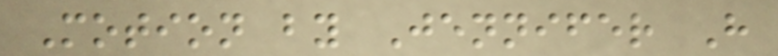Motion by Jennifer H
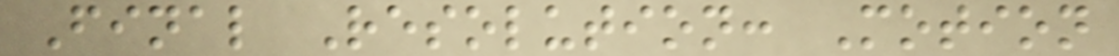Final Resolution: Motion
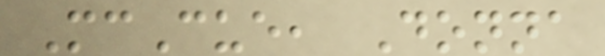McCue, Donna
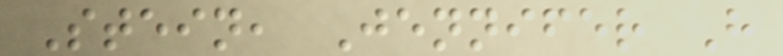Stein, Jennifer H
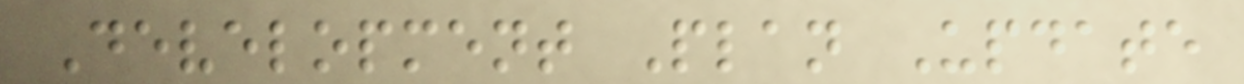Development Plan Update
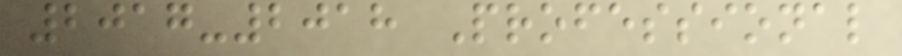2017-2018 Professional
